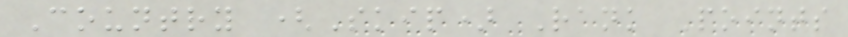Country (Skip) Rank Points
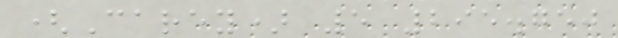(Carey) 5 295.750
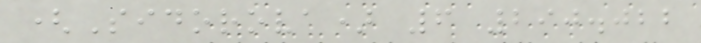(Sidorova) 6 290.022
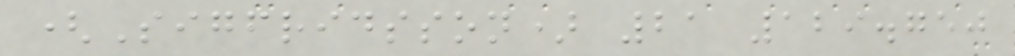(Sigfridsson) 21 129.750
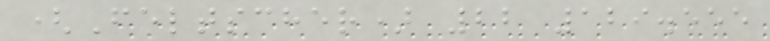(Feltscher) 22 129.555
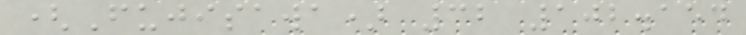(Fujisawa) 32 102.154
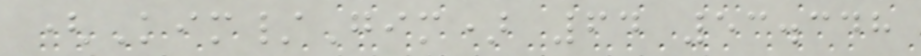(Kim/Gim) 64 53.348
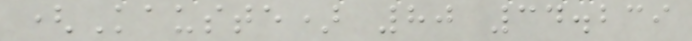(Kauste) 80 34.239
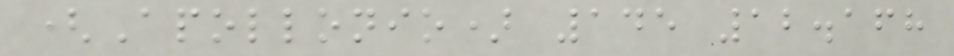(Apollonio) 145 12.168
